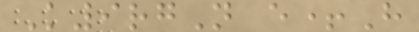K9rgN e+H
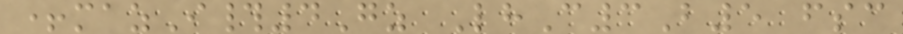+mazI#4Gz LhC3B5 fsc
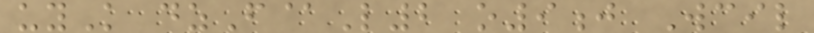uyK dzF@L2 o9j Wcil
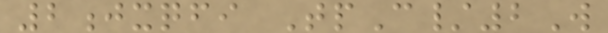2jxqfi TpC/2W
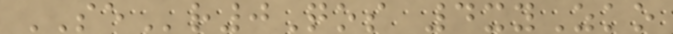SEr0Qos 4xyZko
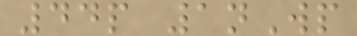44p 1nWp
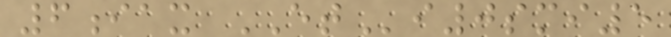6iax ETi0smi5
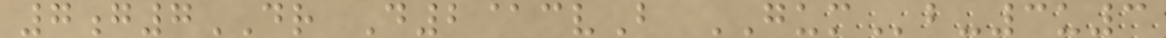7g7DR D2@cvB GUMb-3u3
